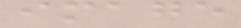image
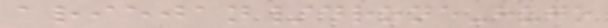ariejan/drone-hugo
